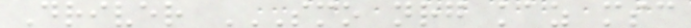Driver SMO NRG KAZ MSC
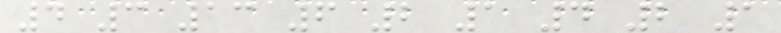4 3 13 6 2 1 4 2 1
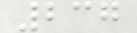237
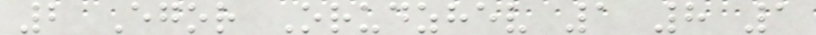2 Egor Orudzhev 1 8 1
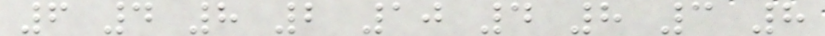6 4 8 2 10 4 8 3 8
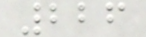226
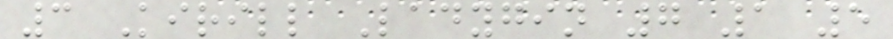3 Kirill Ladygin 7 1 5
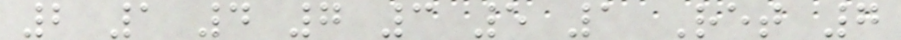2 1 4 7 3 5 1 Ret 7
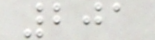201
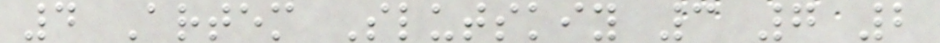4 Artem Slutskiy 3 7 2
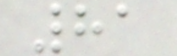81
